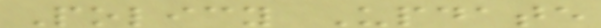Policy Update
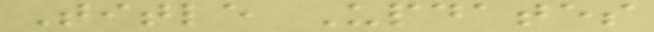Title Updates
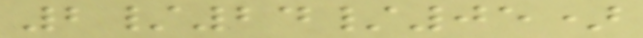2/24/05)
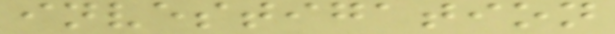investigation
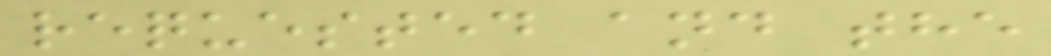requested and the
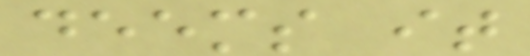deems it
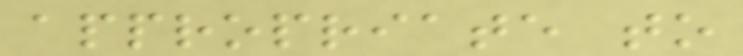appropriate to
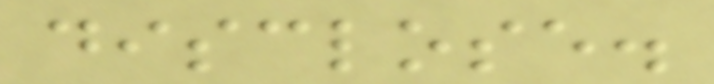disclose.
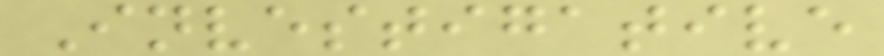Investigative
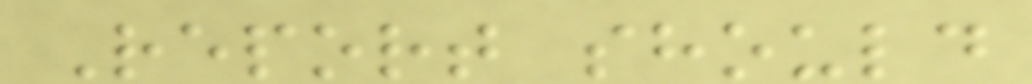Report should
